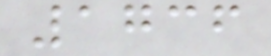1736
